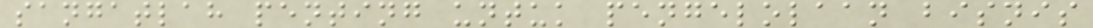sangatlah penting untuk pengelolaan bisnis
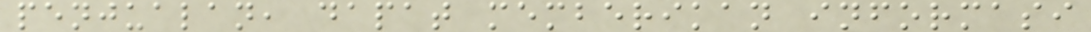penjualan, dapat memberikan informasi
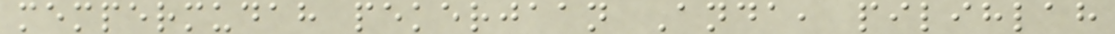mempermudah pekerjaan Anda, pilihlah
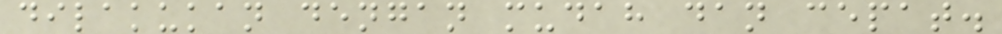dilakukan dengan mudah dan cepat.
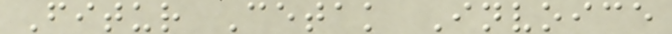Fitur Cetak Invoice
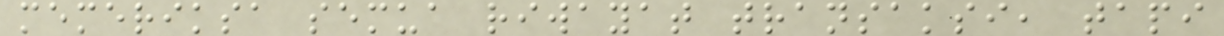memeriksa semua riwayat transaksi, tapi
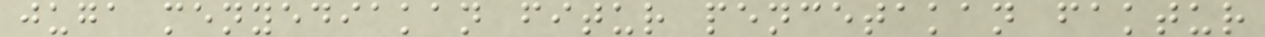juga menyediakan fitur pencetakan faktur
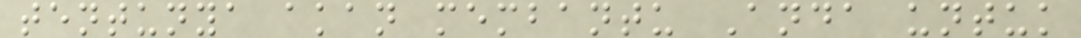tentunya akan membantu Anda untuk
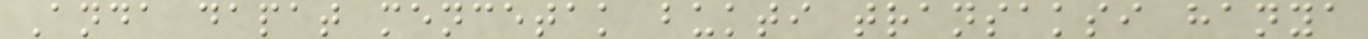Anda dapat mencetak bukti transaksi hanya
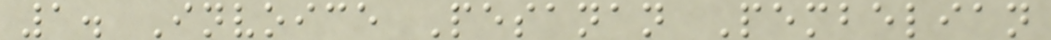1. Invoice Pesanan Pembelian
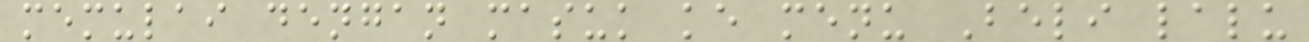memulai dengan masuk ke menu Beli lalu
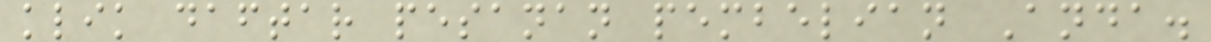klik daftar pesanan pembelian Anda.
